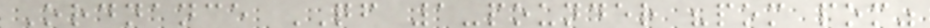Ordnance QF 1-pounder "pom pom"
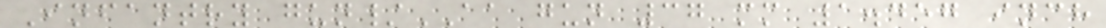Infantry gun/AA gun 37 mm 1.457 inch
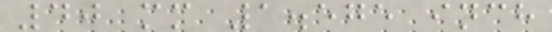40 mm 1.575 inch
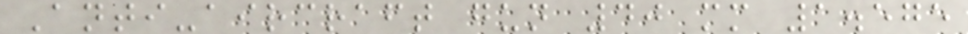Anti-aircraft gun 40 mm 1.575
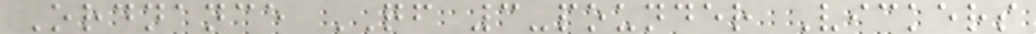Ordnance QF 3-pounder Vickers
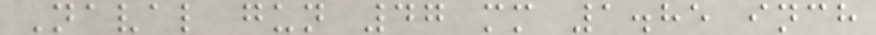Naval gun 47 mm 1.85 inch
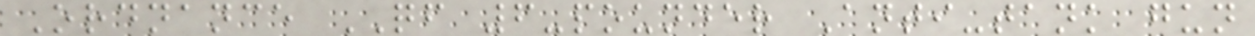Ordnance QF 6-pounder Anti-tank gun
